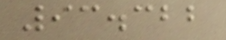93.322
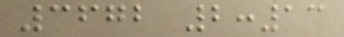3672 2:13
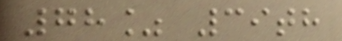78% 39th
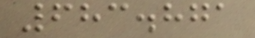683.871
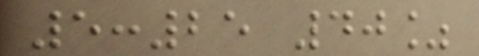5:25 40%
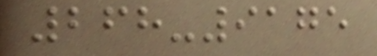268-9175
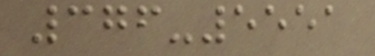376-5551
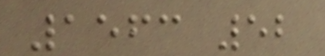1563 52
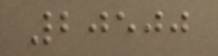20500
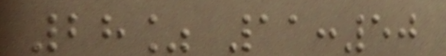28% 11:50
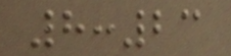8:23
